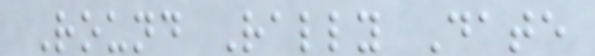Round Rally Date
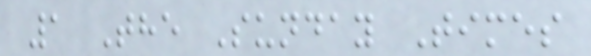1 The Sunday Times
